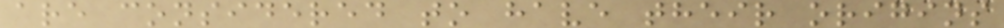are considered to have their origins
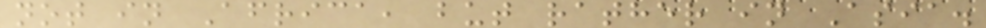not in Africa, but rather in Asia.
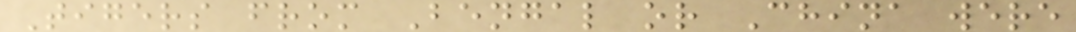Tigers from Bengal or China were
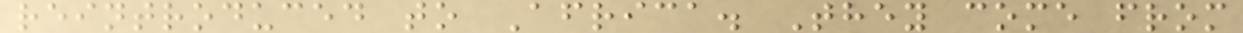reintroduced to Africa. They come from
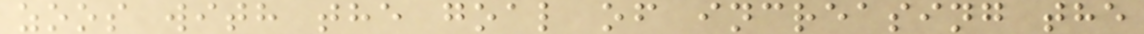zoos with the goal of increasing the
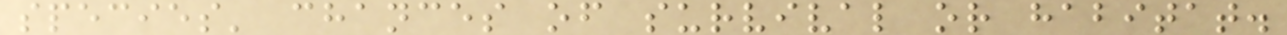species' chances of survival or habitat.
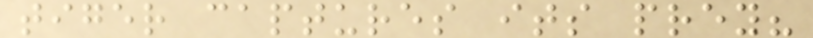tiger captures its prey?
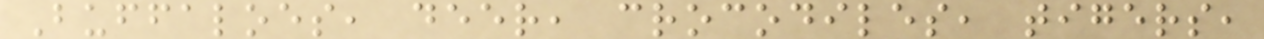Buffaloes, deer, crocodiles, tigers,
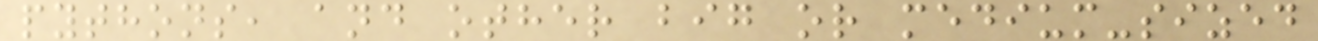pythons, and other big or medium-sized
